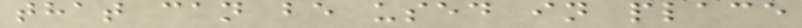that can be used in place
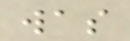was
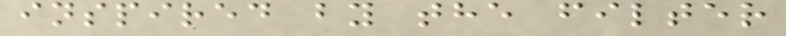inspired by the filter
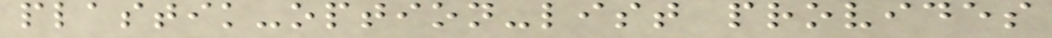plastik-option-list provides
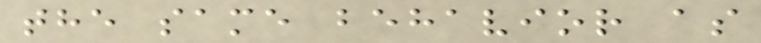the same behavior as
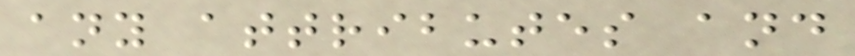any attributes and
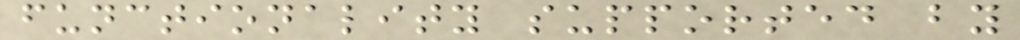functionality supported by
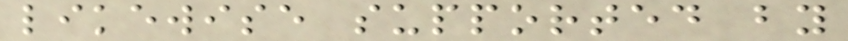likewise supported by
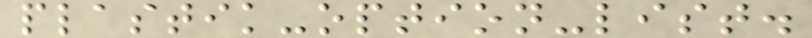plastik-option-list.
